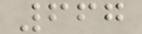667
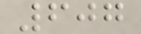607
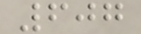607
